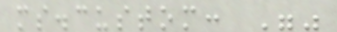ms.custom: ""
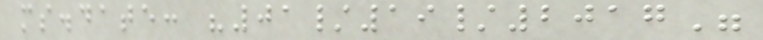ms.date: "01/19/2017"
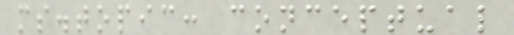ms.topic: conceptual
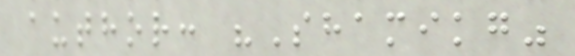author: "Shamikg"
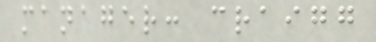manager: craigg
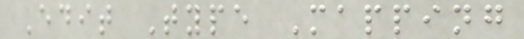Edit Type Mapping
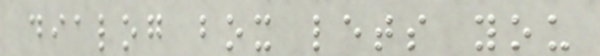dialog box lets you
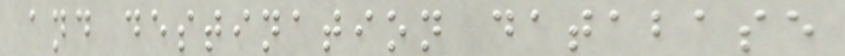and destination database
